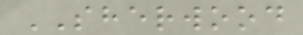SHERWOOD
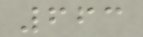663
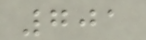701
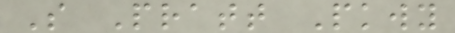S Pratt Pkwy
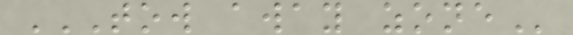TOW AWAY ZONE
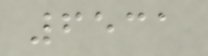6531
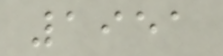1951
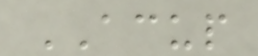ACUP
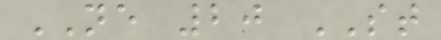NE 20 ST
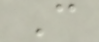C
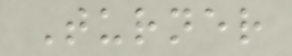Turner
